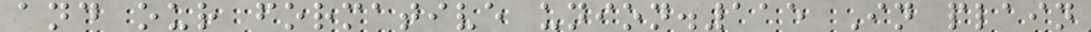and our formative union.115 In plain
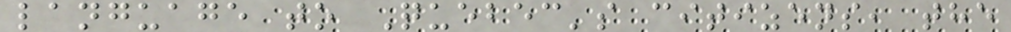language to Quebec's citizens, the
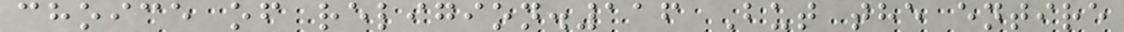choice of religion.116 But the entire
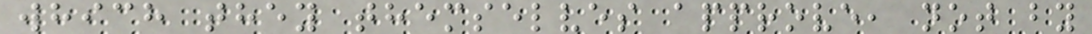which they themselves approve, not by
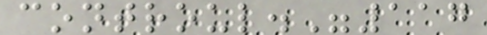controul."117
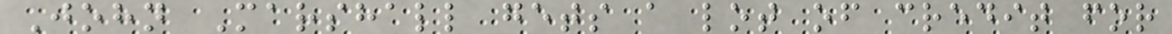John Marshall gets a lot of credit for
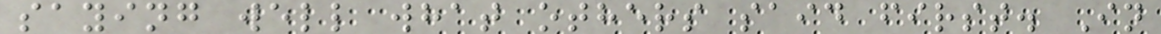saying well what others said first. In
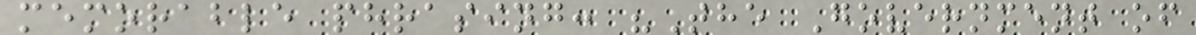memorable phrasing: "The Government of
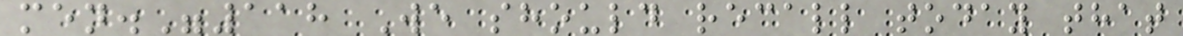men."118 We should recall today that
